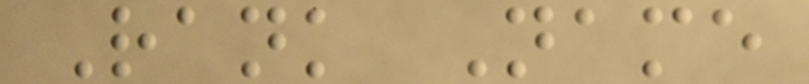Rank Name
